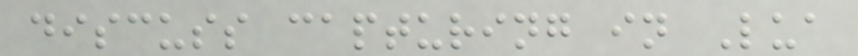discuss capturing in Lua
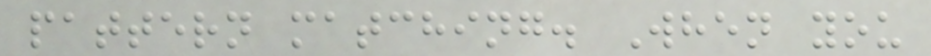pattern matching. When you
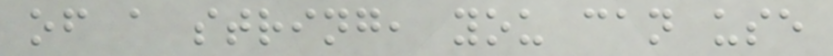of a string, you can use
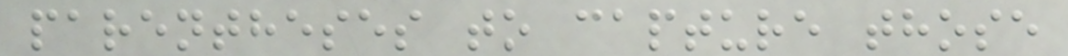parentheses to capture those
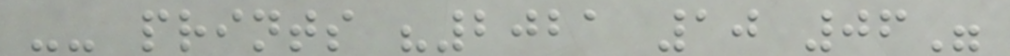-- prints "2021 10 06"
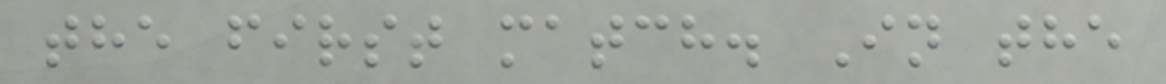the first match. In the
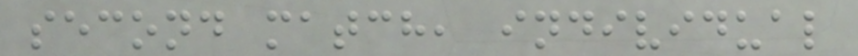second match, individual
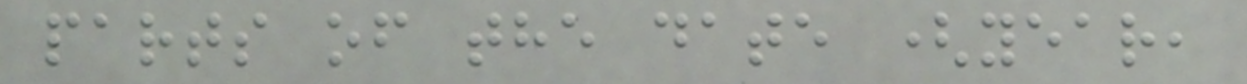parts of the date (year,
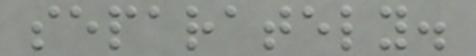separately.
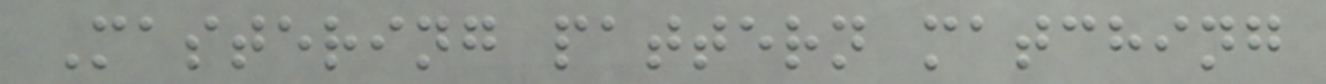Mastering pattern matching
